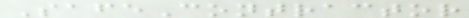SafeContractor
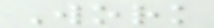Work
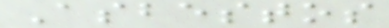Asbestos
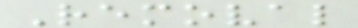Removal
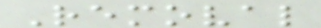Removal
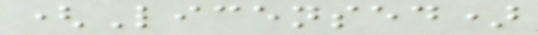(Licensed)
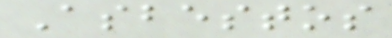Asbestos
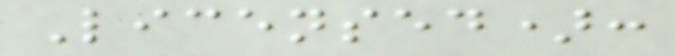Licensed):
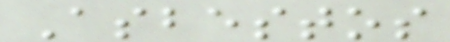Asbestos
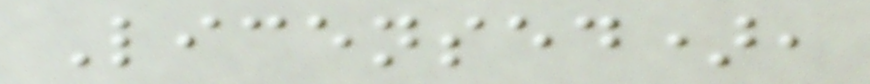Licensed),
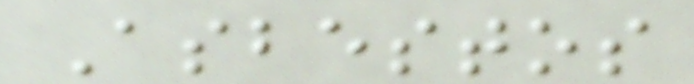Asbestos
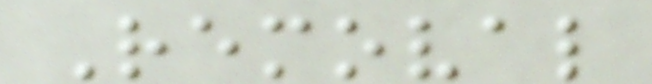Removal
